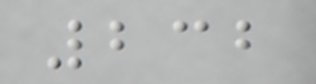232
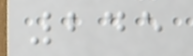245
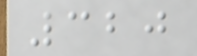320
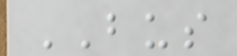BUS
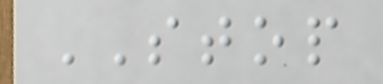STOP
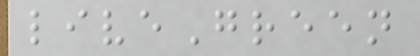liveGreen
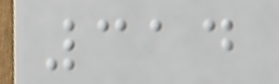314
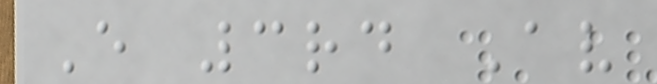E 3rd Av
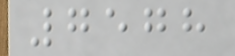7578
